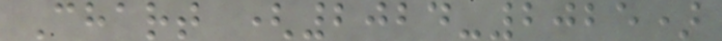Chart (2024-2025)
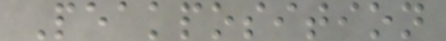Peakposition
